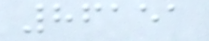86151
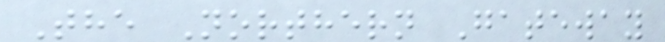The Northern Gateway
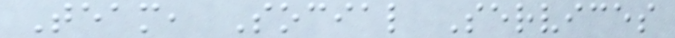Team, Social Services
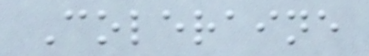Coleraine
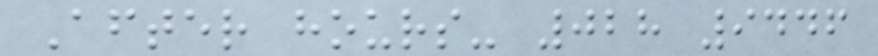After hours- 028 9446
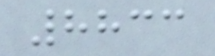8833
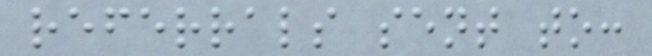referrals sent to:
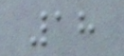18
